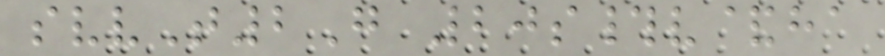svvT2G 20s#v&ha
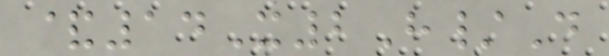&14X2H/D
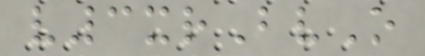v3xrBvO
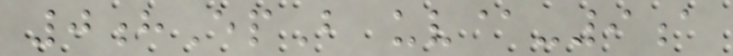0hEpB uv@-9a
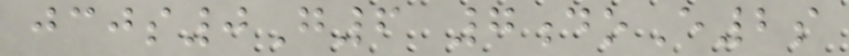jcjs0G6 7doE2s
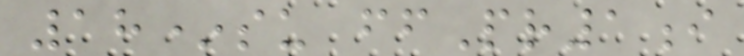18*su ffPr1i
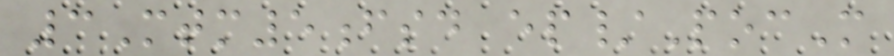3Mtm5fsd ep/PocM
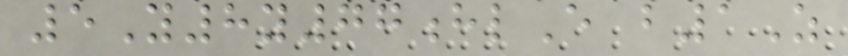5Y8y77hlE b1Z
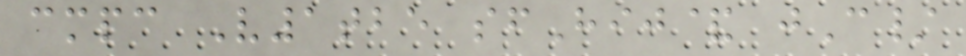cmpc V1tbe sfHij& jC/
